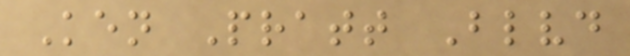Ken Pratt Blvd
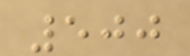500
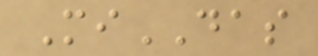MiDAS
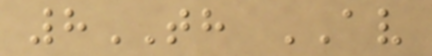8TH AV
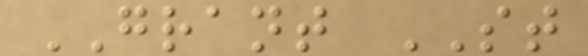GRANT ST
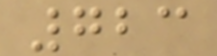723
